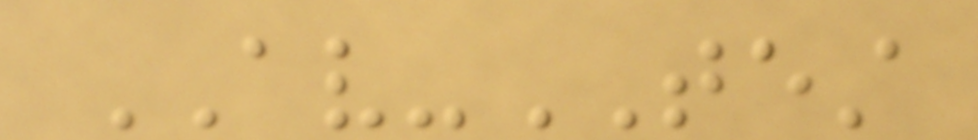AV-TEST
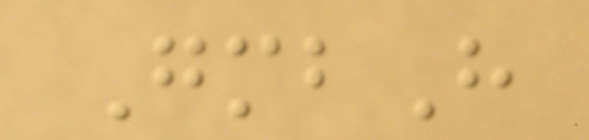GmbH
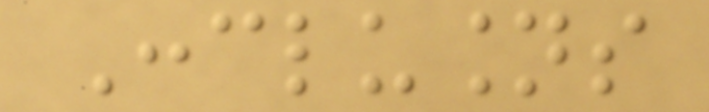Conclusions
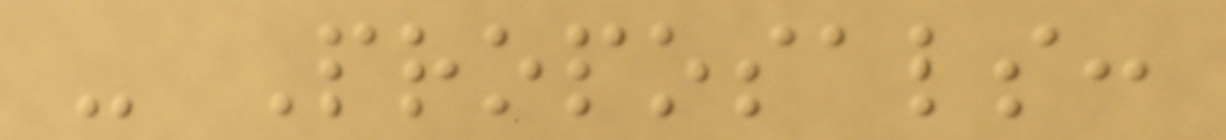- Proposals:
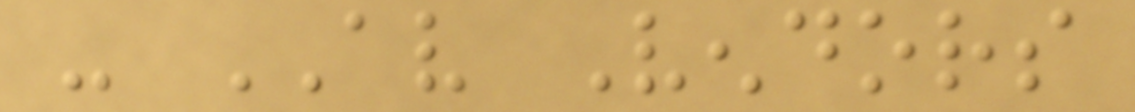- AV Vendors
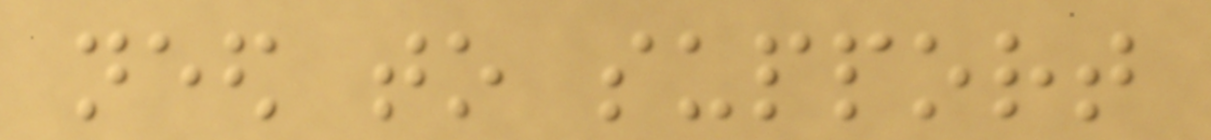need to support
